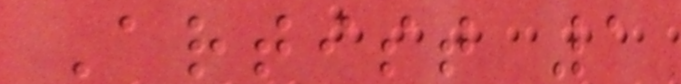Artist 1
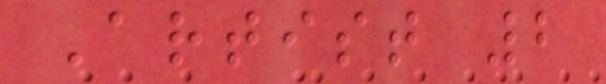Artist 2
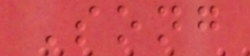Song
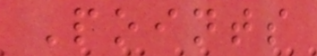Points
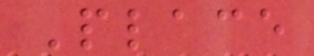Place
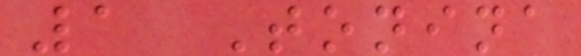1 Tonina
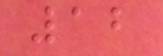12
